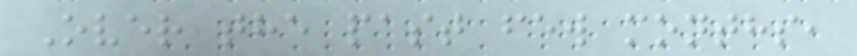Over the past few months,
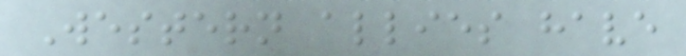Western allies have
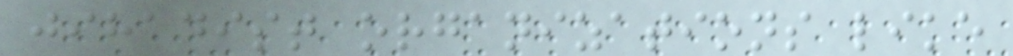jihadist organizations like
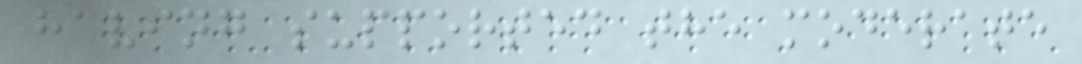having supported the moderate
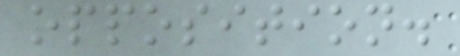opposition.
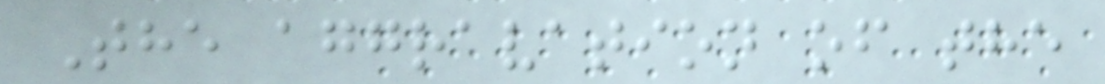The aggravation of the
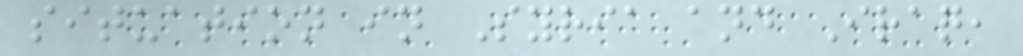situation in Syria and Iraq,
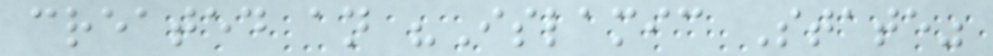created an "Islamic State"
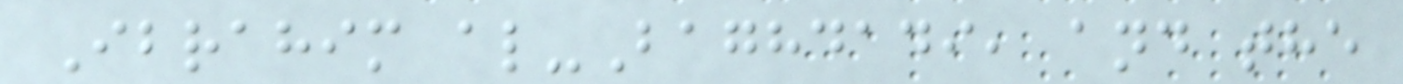Ibrahim al-Baghdadi, and the
